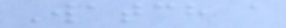Watch a
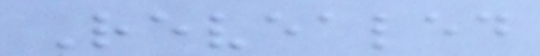Revealed
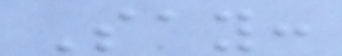Say:
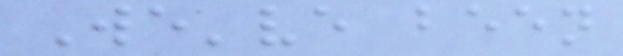We've been
